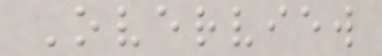Overview
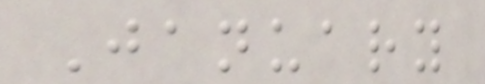January
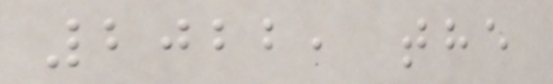2022, the
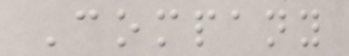Company
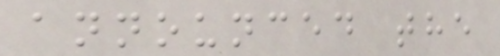announced the
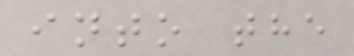into the
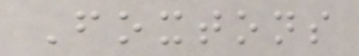Foxtons
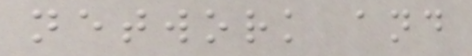network and
